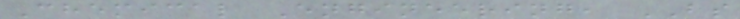Chemical Engineering, BS
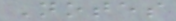Notes
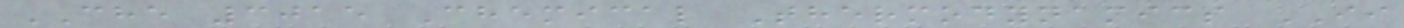CHE 3015 Chemical Thermodynamics II
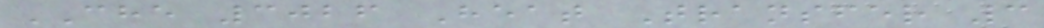CHE 3026 Heat Transfer 3
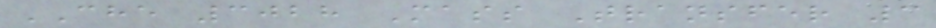CHE 3028 Mass Transfer 3
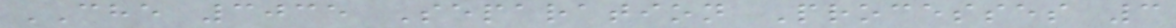CHE 3035 Separation Processes 3
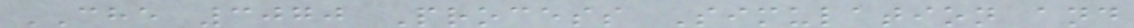CHE 3070 Process Simulation and
